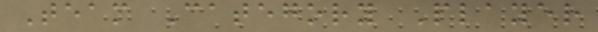Team Category Player
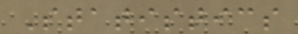Statistics
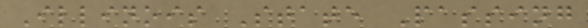Illinois State Passing
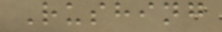Rushing
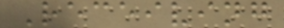Receiving
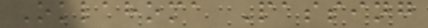Oklahoma Passing
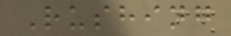Rushing
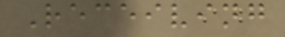Receiving
